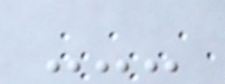---
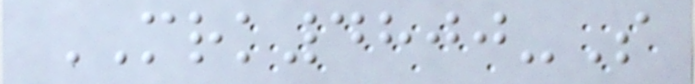MRK4800-S
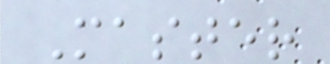Master
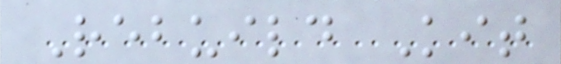Rebuild Kit
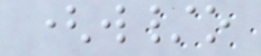(w/o
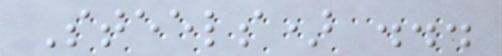Steels) ...
